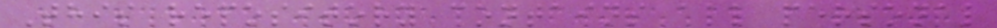This repository contains all personal
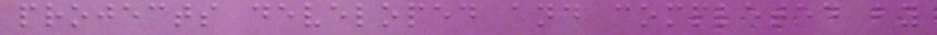projects developed and completed by
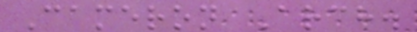Cameron Arch.
